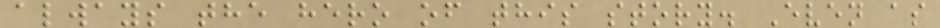always the hero of this story. Even as
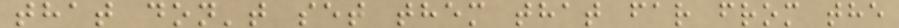that don't set them that far from the
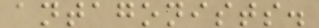antagonists.
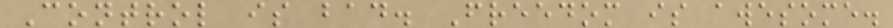Control is bad. Freedom is awesome.
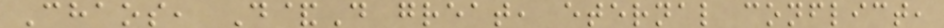Chaos, D&D great, eternal conflict,
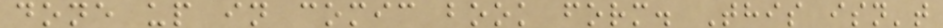done up in comic book form. This isn't
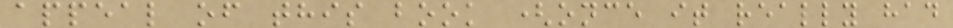appeal of this book (once it really had
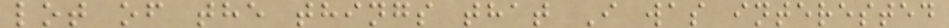lot of the things that I was interested
